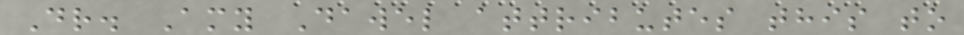Dr. Amy Dawel attributes this to
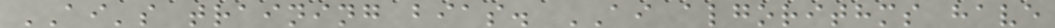AI's training bias. AI algorithms have
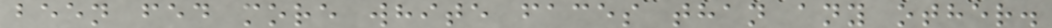been fed more white faces than any other.
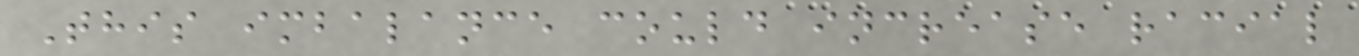This imbalance could increase racial
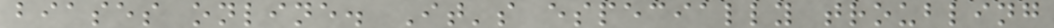biases online. It's especially troubling
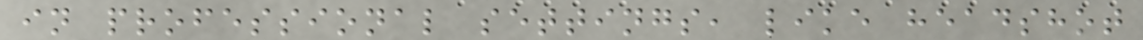in professional settings, like headshot
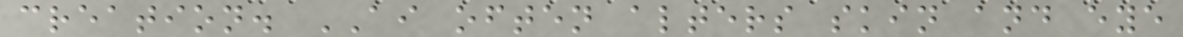creation. AI often alters skin and eye
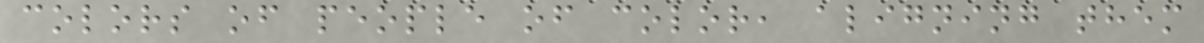colors of people of color, aligning them
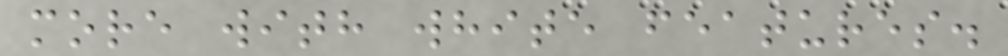more with white features.
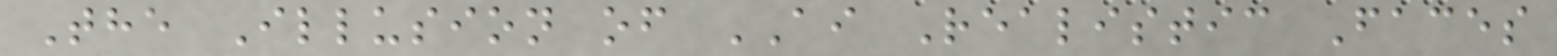The Illusion of AI Realistic Faces
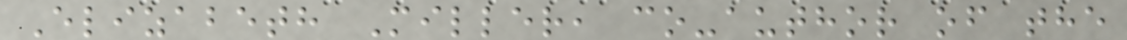Elizabeth Miller, co-author of the
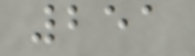251
